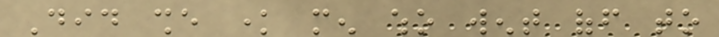Did she know men who went off to
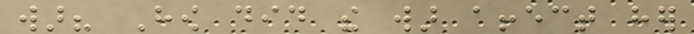war? How did the war affect her
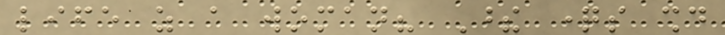life as a woman? These questions should
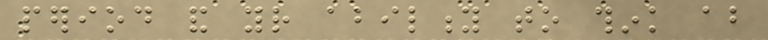period and your ability to think about
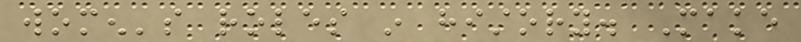women's roles in history. Make
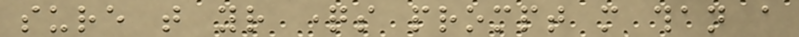sure that your questions prompt more than a
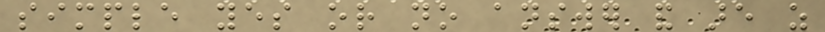simple yes or no answer and are as
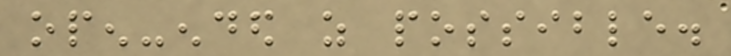open-ended as possible.
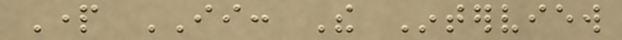Part II: The Interview
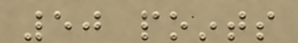50 points
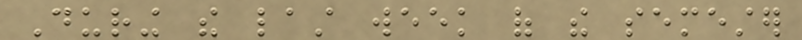During the last week of the semester
